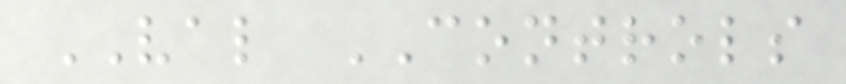VAL CONTROLS
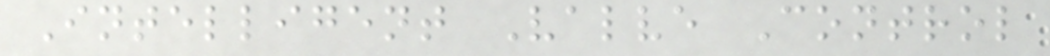Intelligent Valve Control
